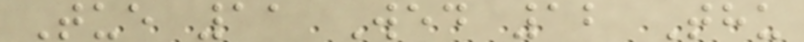Tue 11 Wed 12 Thu
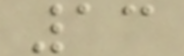13
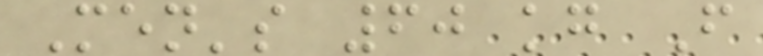Men's 60 kg F
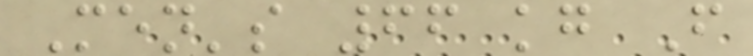Men's 66 kg F
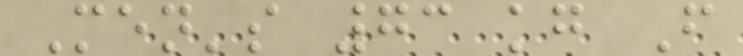Men's 73 kg F
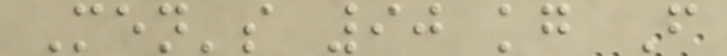Men's 90 kg F
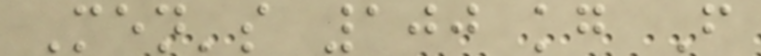Men's 100 kg F
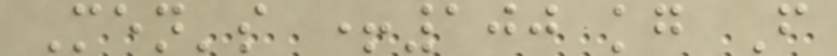Men's +100 kg F
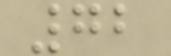72
